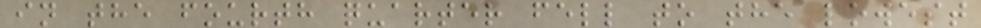in the fourth quarter fell to the lowest
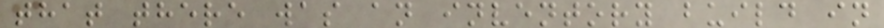that there was an inventory build in
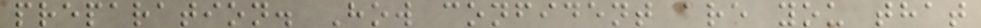preparation. How confident are you that
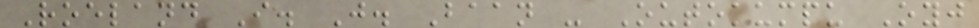Roeland I. J. Baan - Outokumpu Oyj
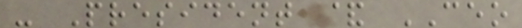- President & CEO
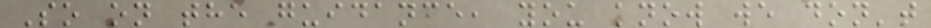So on the guidance, you know we don't
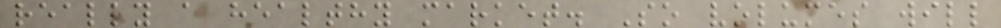really a healthy market. So volumes will
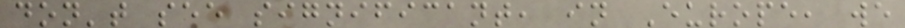don't see significant, in Europe, we
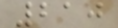210
